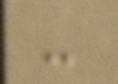-
